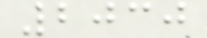2030
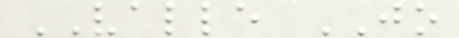VALLE JO
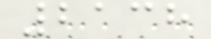2138
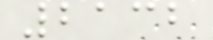2132
